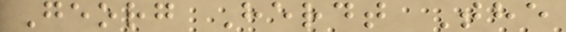Georg Herdt The
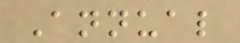Annual
